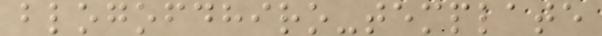blogofdhiro-template
